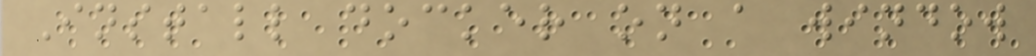Install docker on a window
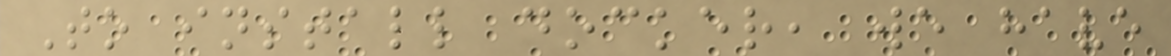To install docker, we have
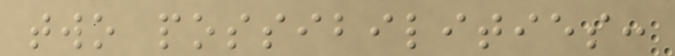two possibilities:
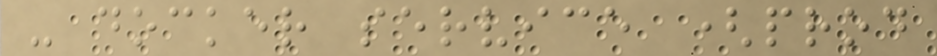- docker service (prod
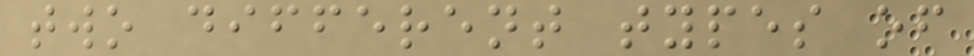two different types of
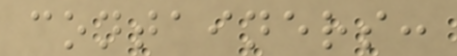containers:
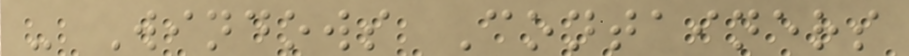- Windows Containers
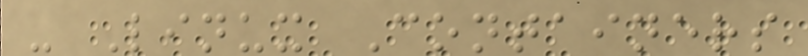- Linux Containers
